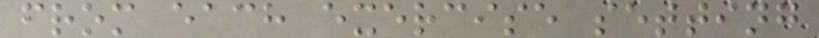from each exercise setting
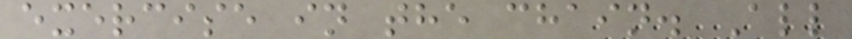exercise in the chain. All
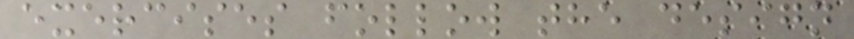exercises follow the design
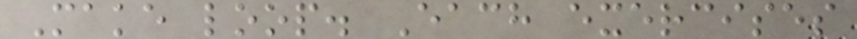Make loop. Each exercises
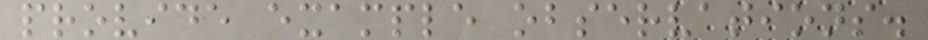provide example observations.
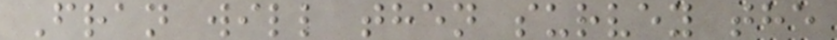Fran will then survey the
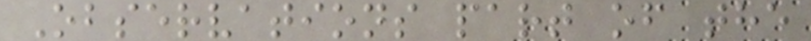Observations part of the
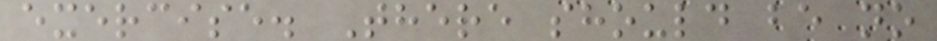exercise. There should be no
